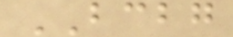BCBG
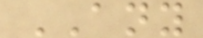ANY
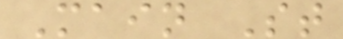Main St
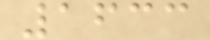1633
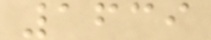1639
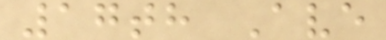17th Ave
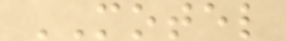MOTEL
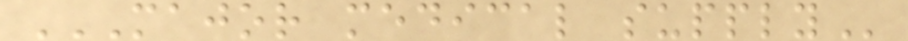MAJOR MEDICAL SUPPLY
